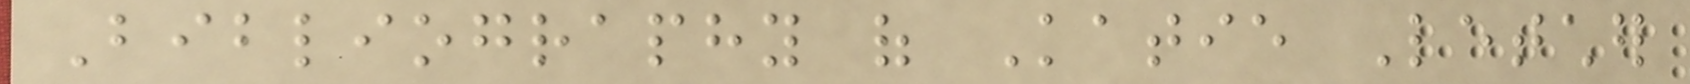Bibliography of Katie Letcher
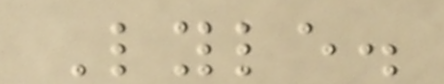Lyle.
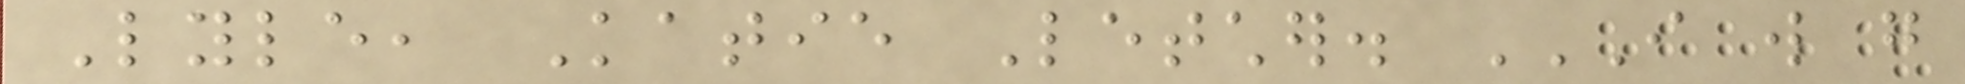Lyle, Katie Letcher. I WILL GO
